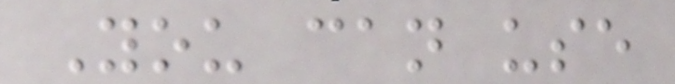You can use
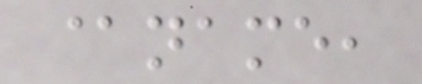@name,
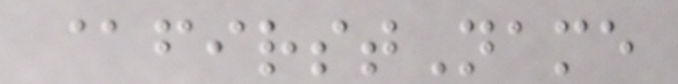@firstName
